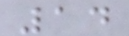14
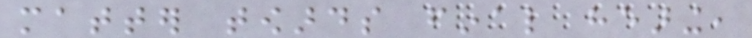matter towards final hearing,
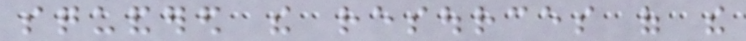squandered the resources of the
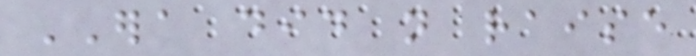ERA did not raise
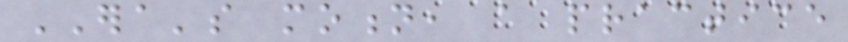ERA's motion, a practice
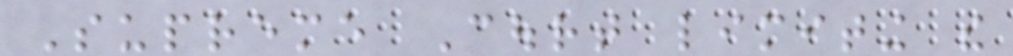Supreme Court limiting the
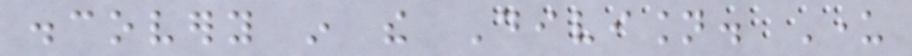discovery in the Division. Under
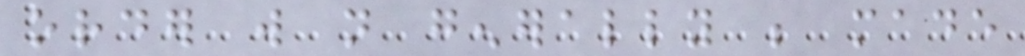order will not generally be made
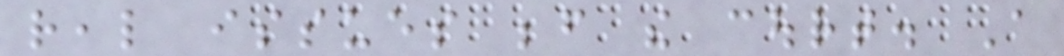real issues before the court. A
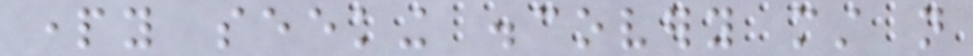party seeking discovery must not
